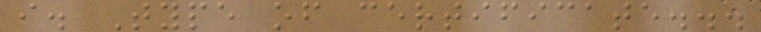i. Type of certificate...
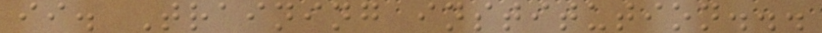ii. Training institution...
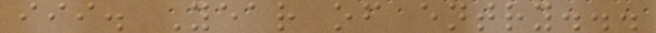iii. Year of entry...
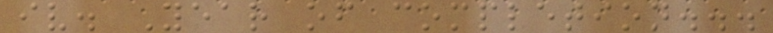iv. Year of completion...
